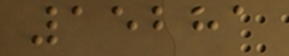15281
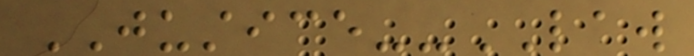JUSTICE--LAW
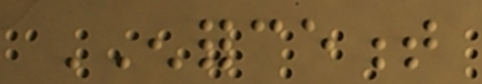ENFORCEMENT
